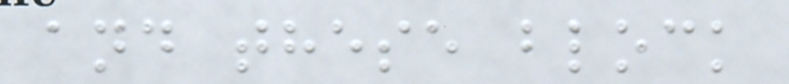and these block
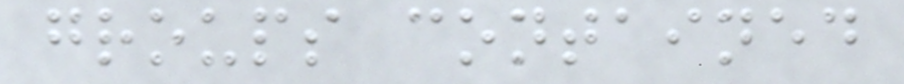groups contained
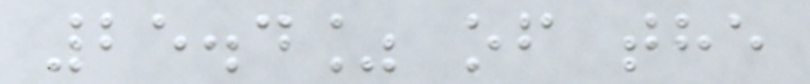25.4% of the
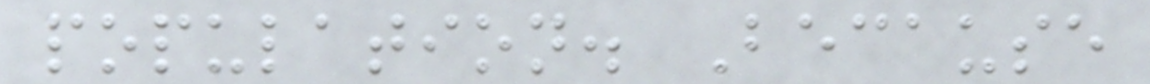population. Because
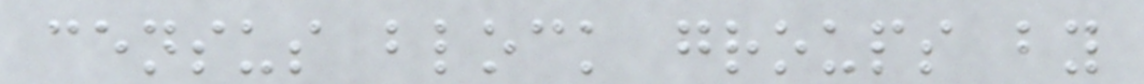census block groups by
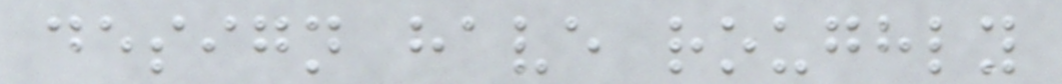design have roughly
